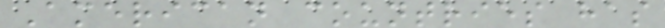American countries has
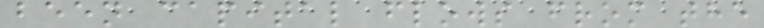been capital flows from the
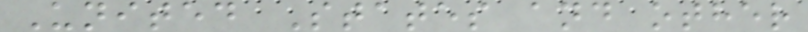United States and other
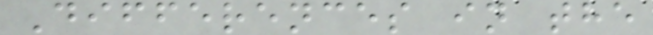Differences in the
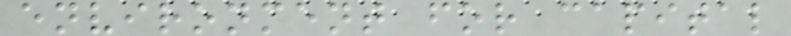environment for capital
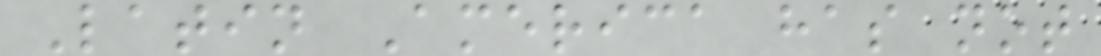Latin America has not
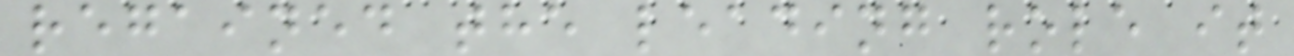regained the leading role it
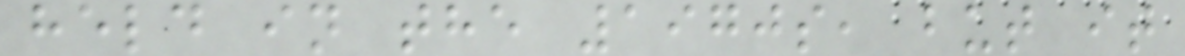held in the 1970s, but it
